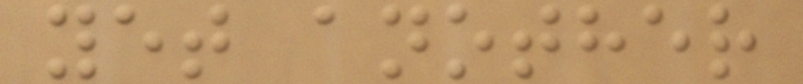yet another
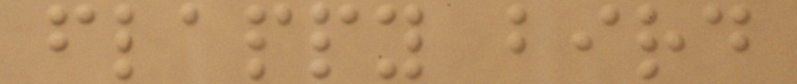flappy bird
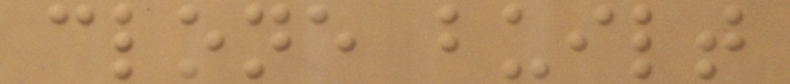clone built
